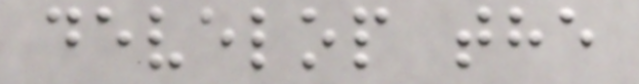develop the
